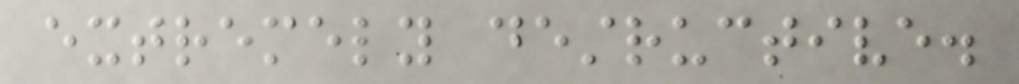extremely destructive.
